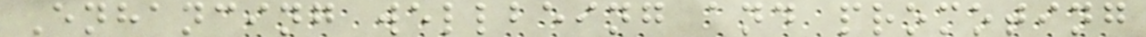Enhancing wellbeing and promoting
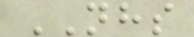NHS
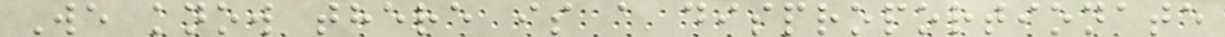We know there is a disproportionate
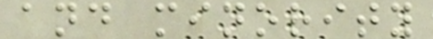and minority
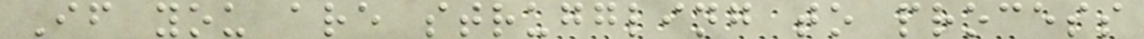If you are struggling to process
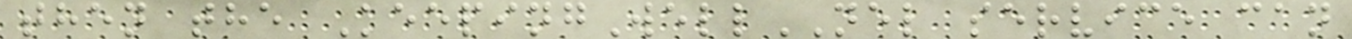then the KeepingWellNEL service can
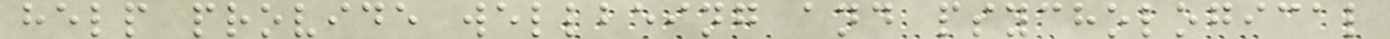help provide wellbeing and psychological
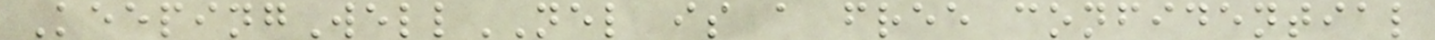KeepingWellNEL is a free confidential
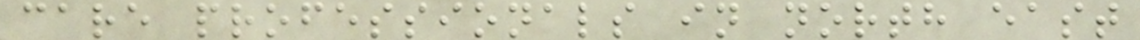care professionals in north east
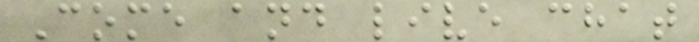Come and live chat
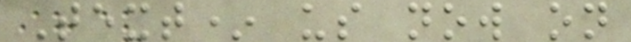Text* us now on
